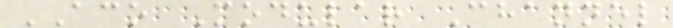ACO Modular Channel
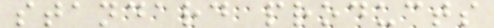standard products
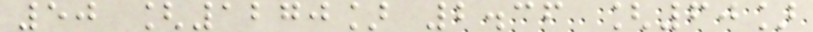50 [1270] 2.36 [60]
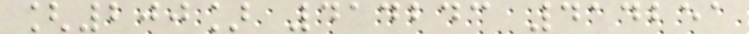[200] 414243 414251
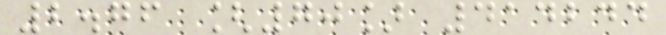2.76 [70] 414244
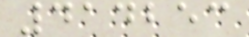414253
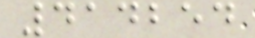414254
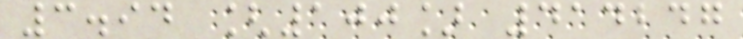3.94 [100] 414247
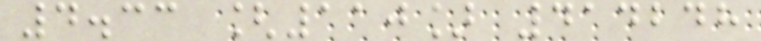4.33 [110] 414248
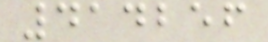414256
